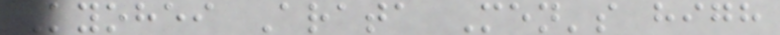Kyohei Arata Men's high
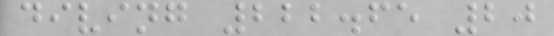diving 222.65 20
